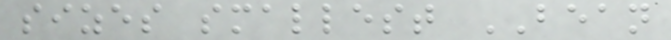sizes smallest BEAN
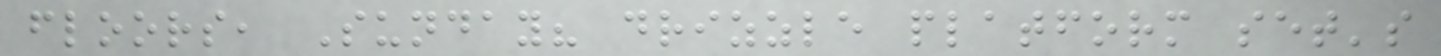floors, Sunday? drizzle platform set's
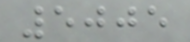5005
